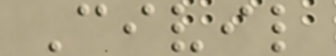Civil
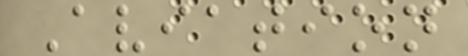Aviation
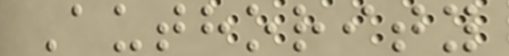Authority
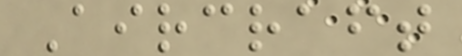Aircraft
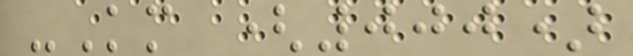-Km (000)
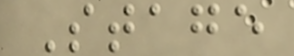Stage
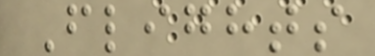Flights
